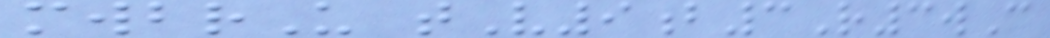mwbrU tV9b3R3wC
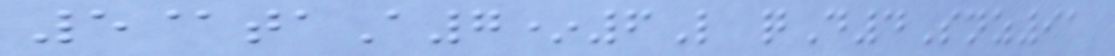5@taA7*6L qD4Snz91
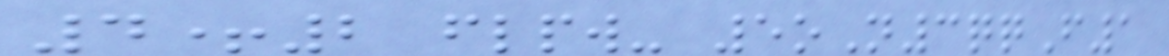4+2 flpw- 5oN3qqF1
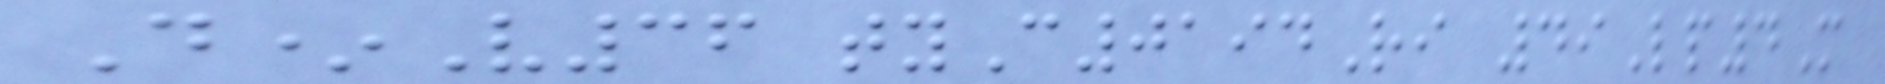D*V36 tyC0194Ri 49Lp4M
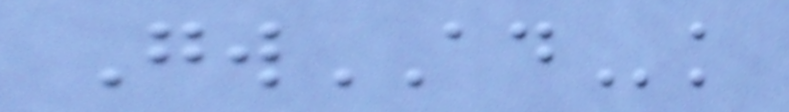GwADk
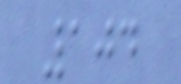104
